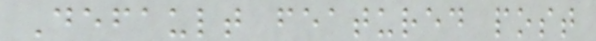Default featured post
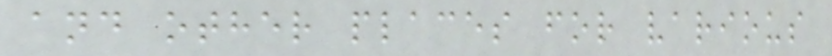and other places for various
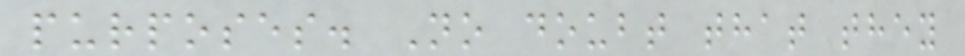purposes. No doubt that they
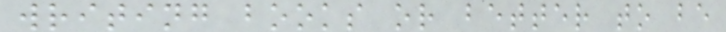writing books or better to be
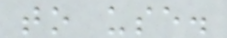to use.
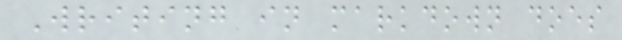Writing in markdown does
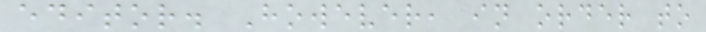editor. However, in order to
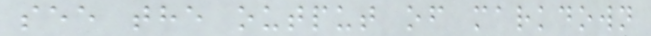see the output of markdown
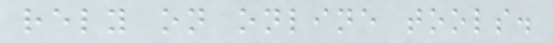rely on online tools.
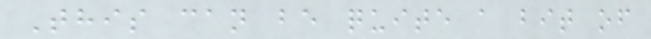This can be quite a bit of
